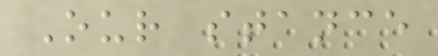Our stance
